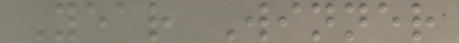Year Winner
